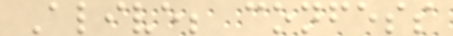Alive; confess
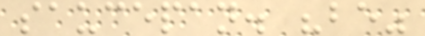saucepan. "be"
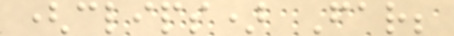(clips) Far;
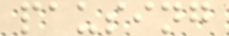pausing
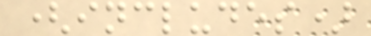(includes)
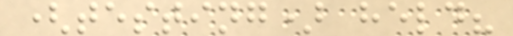(testing) held?
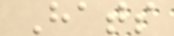Hats
